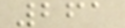261
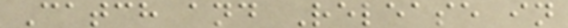Catch and Release in
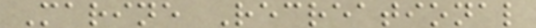Marine Recreational
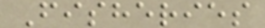Fisheries
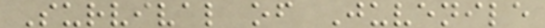Survival of Juvenile
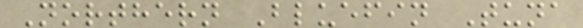Northern Bluefin Tuna
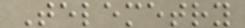Telemetry
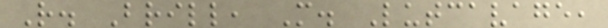R. Brill, M. Lutcavage,
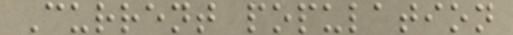Current population
